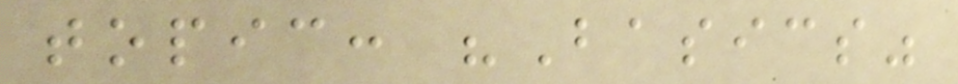topic: "Basics"
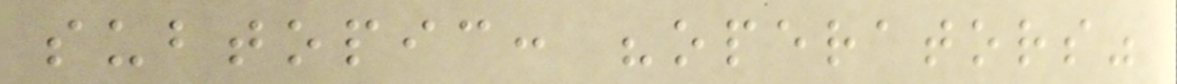subtopic: "operators"
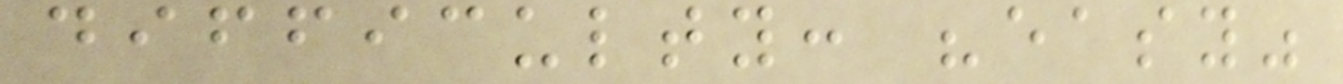difficulty: "easy"
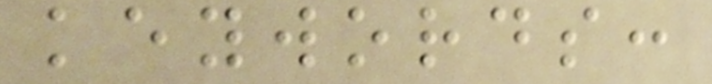keywords:
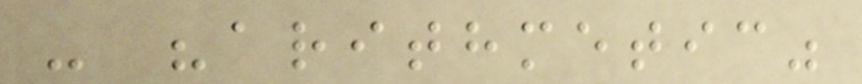- "arithmetic"
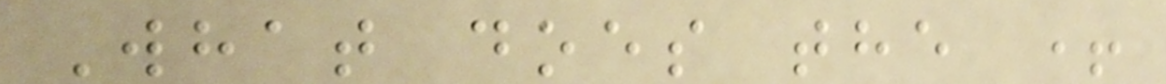What does the +
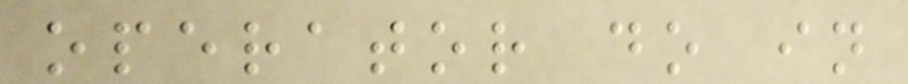operator do in
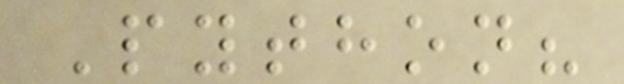Python?
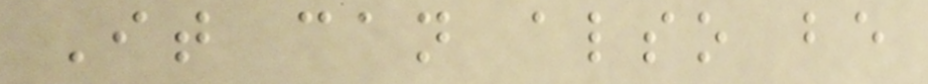It can also be
